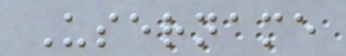Username
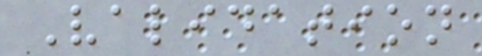Validation
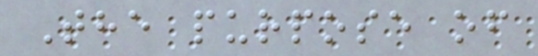The purpose of
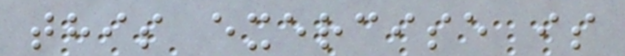this exercise is
